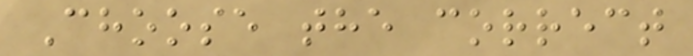Choose the correct
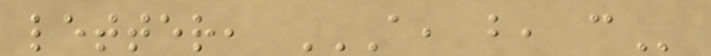letter, A, B, C
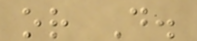or D.
